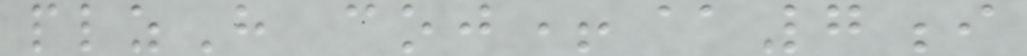plzH coj+@7i
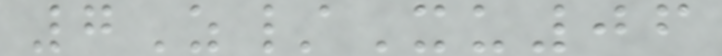7Z/Xu06
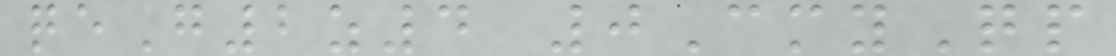qeG2z4 0CmyQp
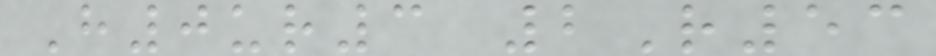H0ur3 2R53
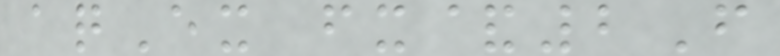aqEx fx&2F
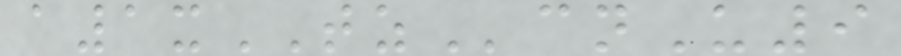a1xTZcnU9
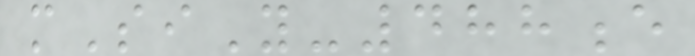mSiY-488e
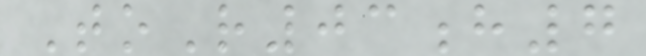ToR03h7
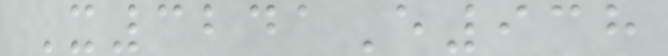X3241E938
